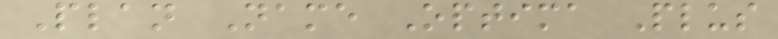Plan Name Optima Plus
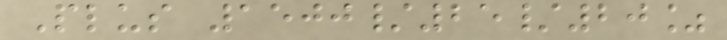Plus 1500/25/20%
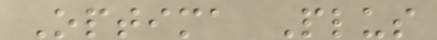Optima Plus
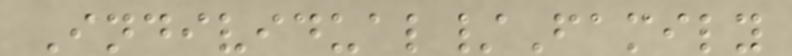Individual/Family
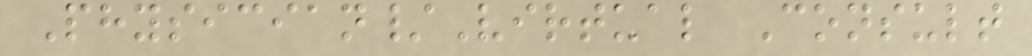Physician/Virtual Consult
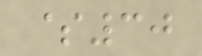$30
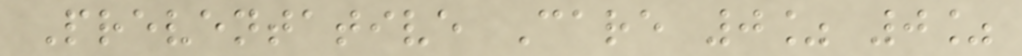Preventative Care 0% 0%
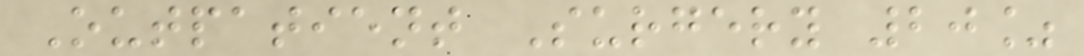Outpatient Surgery 20%
